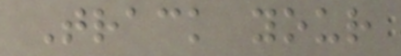Track your
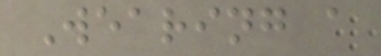Wearing a
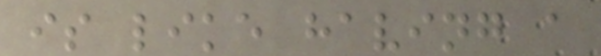is like having a
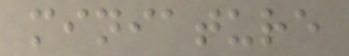miniature
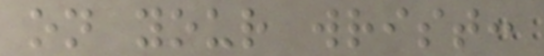on your wrist:
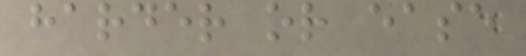harder or ease
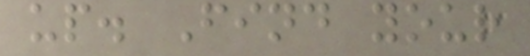up. Find your
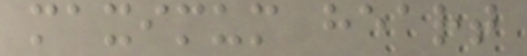maximum heart
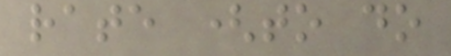rate (to do
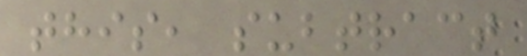this, subtract
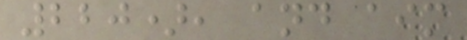220), and aim
